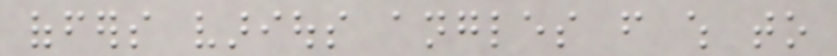offers various angles from which to
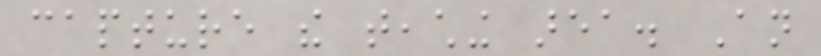capture the teaching area. An
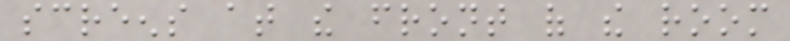screens at the front of the room
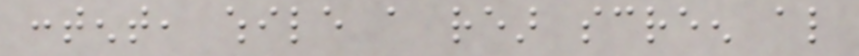content, while a rear screen also
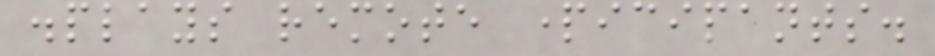displays remote participants.
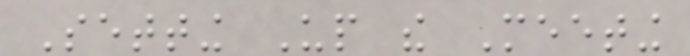Setting Up the Meeting
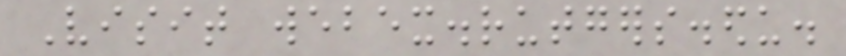Visit webex.rutgers.edu.
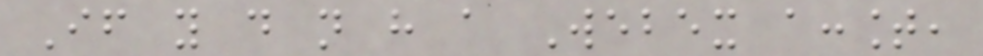If you do not have a Webex account,
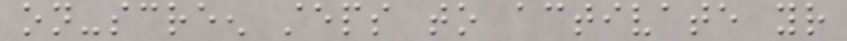on-screen steps to activate your
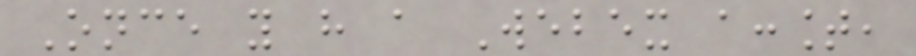Once you have a Webex account,
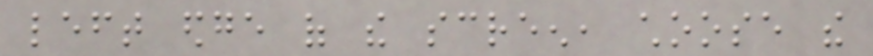left edge of the screen, choose the
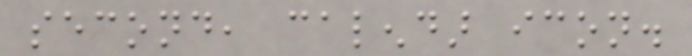second, calendar icon.
